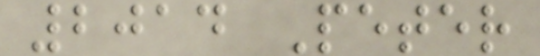2014 Peter
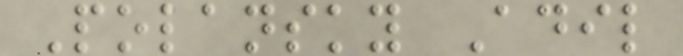Polansky Adil
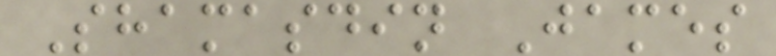Shamasdin James
